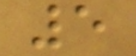5
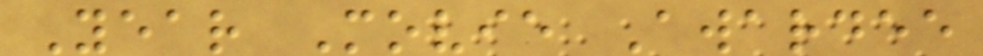Year Movie Awardee
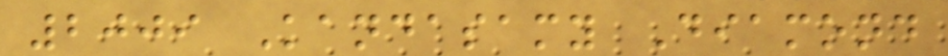2009 Kandasamy Diamond
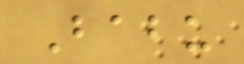Babu
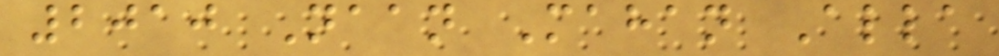2010 Naan Mahan Alla
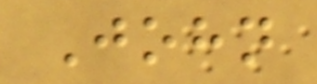John
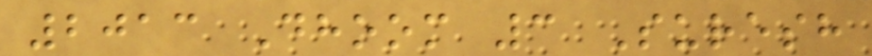2013 Dhoom 3 Suresh
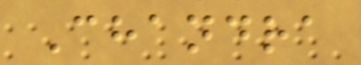Chandra
